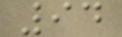94
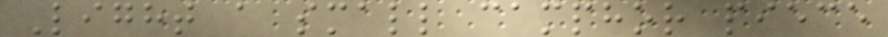Light a small camphor piece
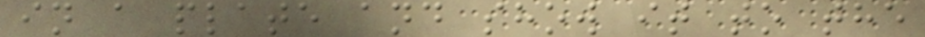in a plate and show it to the
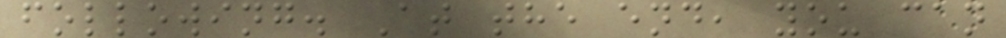following. At the end, you can
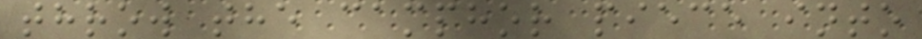throw the camphor piece into
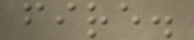fire.
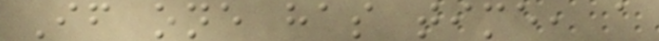If one has time, a
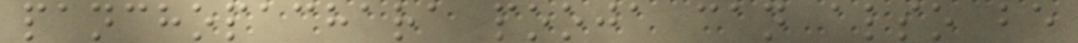panchopachara pooja can also be
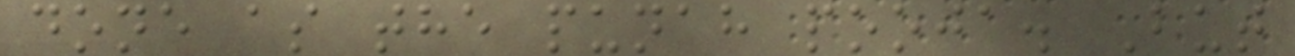done as the punah pooja. But
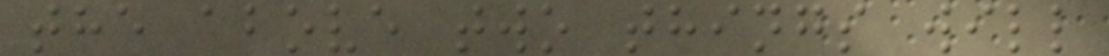the above two things will
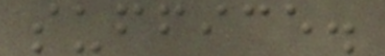suffice.
